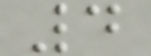4
